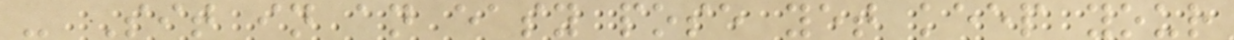- Sit in an easy pose yet keep your
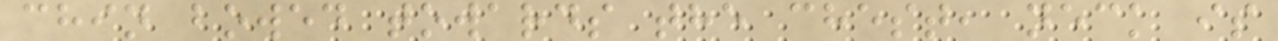chin bowed towards the chest, neck is
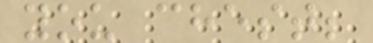you chest;
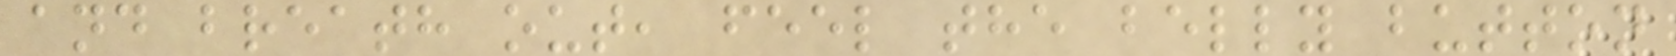and breath out, feel the belly button
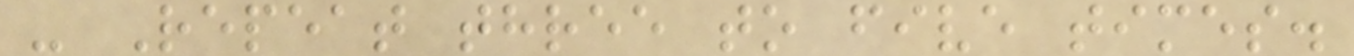- Repeat three to five times.
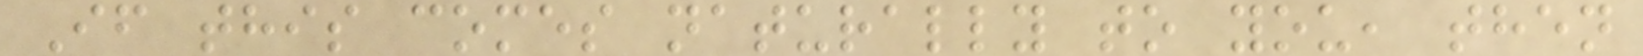If this comes naturally to you, then
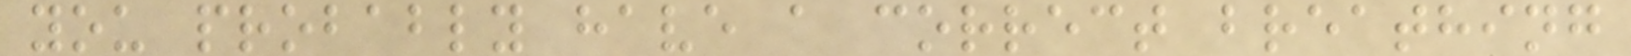you probably have a correct breathing
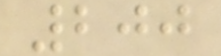200
